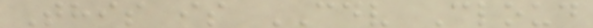This is CDV Cloud
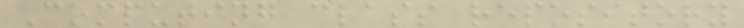Computing class repository
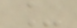_
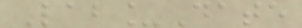Lab_Date
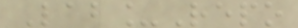Lab_Repo
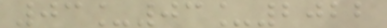03_03_2022
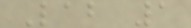Lab 1
